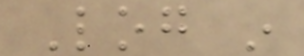Log in
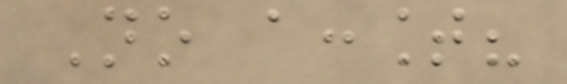No account?
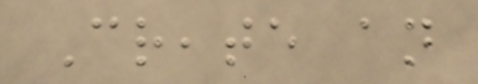Create an
